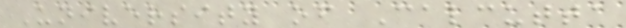University of Calcutta
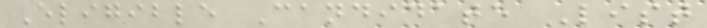Eligible Candidate List
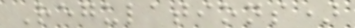Regulations)
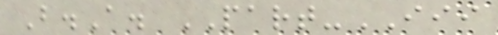B.A. PART-III
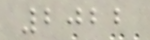2022
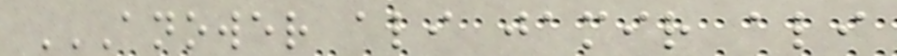ANOWER ALI JAMIR ALI
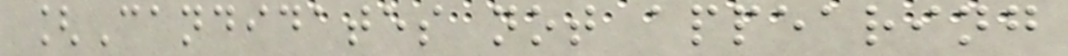[Candidates not appearing
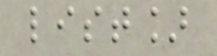list]
